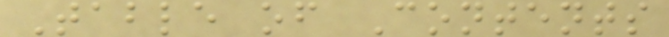Table of Contents
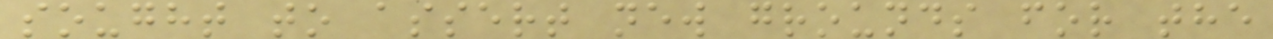sought to assert new grounds for the
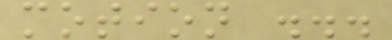motion ...
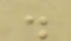.
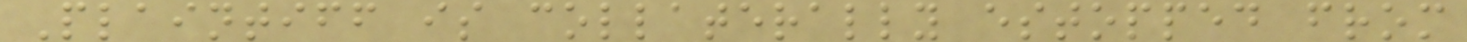Plaintiff is collaterally estopped from
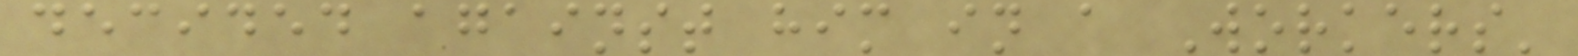decided against him in a Workers'
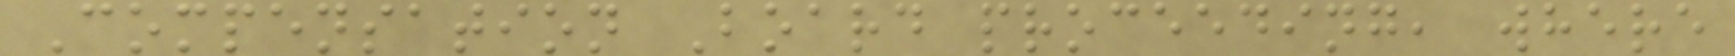Compensation Board proceeding, where
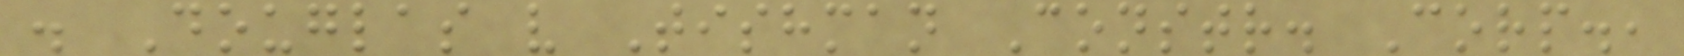. Douglas v Tishman Constr. Corp.,
